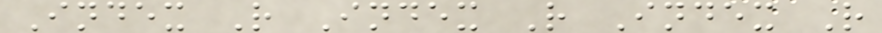Index R Index R Index R
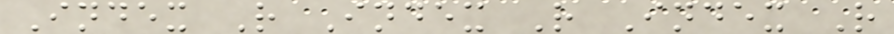Index R Index R Index R
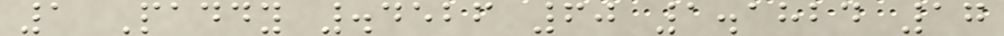1 Paddy .4526 60 1.1824 17
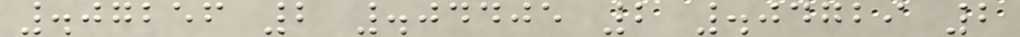.07256 2 .04405 2 .04729 2
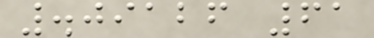.09126 61
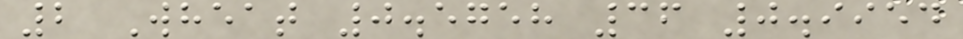2 Wheat 0.5758 36 0.9954
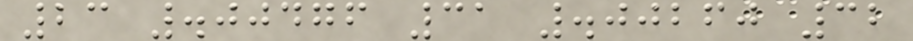23 .00476 31 .00260 32
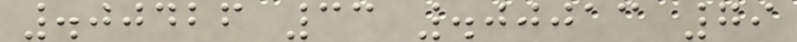.00426 33 .00013 79
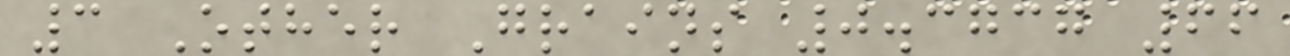3 Other Grains 0.3737 66
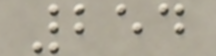254
